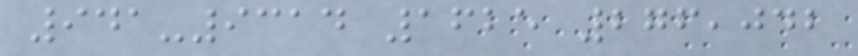941-9314 1625 276,042
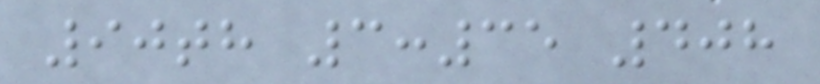90th 3:35 408
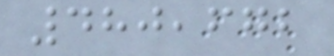480,672
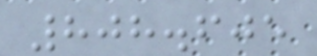808.605
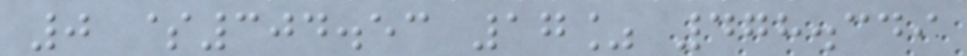0 $304.53 17% 478.349
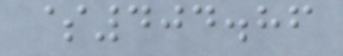$404.86
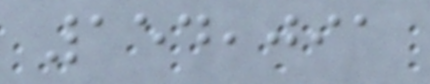154,091
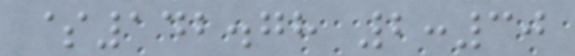$142.78 2:30
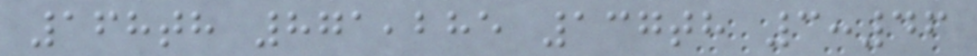168th 871,285 137th 3:46
